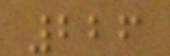226
